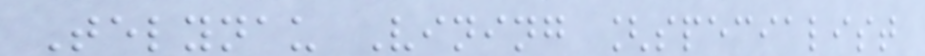Telynau Vining [specialist
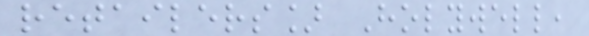retailers] Holywell,
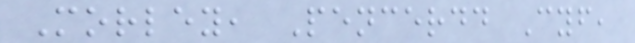Morley, Pencerdd Cyf,
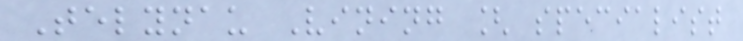Telynau Vining [ specialist
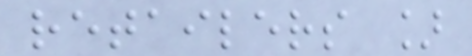retailers ]
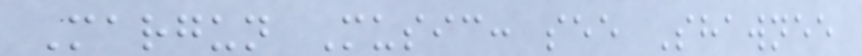Margun Music: see Shawnee
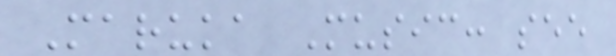Maruka Music: see
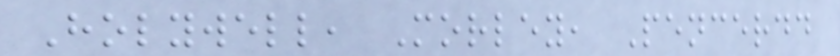Holywell, Morley, Pencerdd
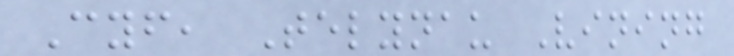Cyf, Telynau Vining
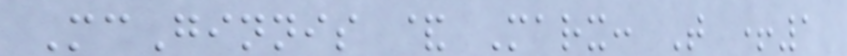McGinnis & Marx: T +1
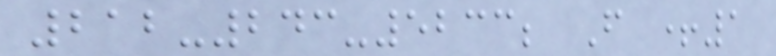212-243-5233; F +1
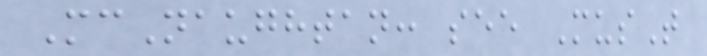McNaughtan: see MusT
